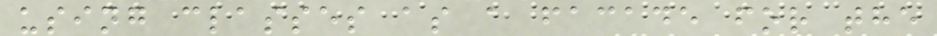using classes as a facade for the
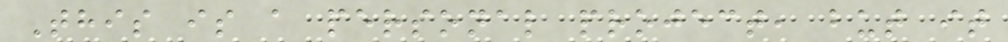This is a personal project, but it
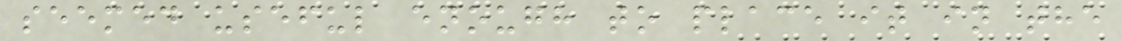seemed useful enough to place it in the
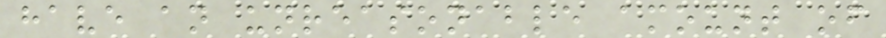have an unreasonable amount of
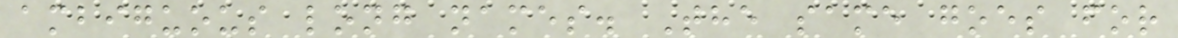ambiguous long names. The same goes for
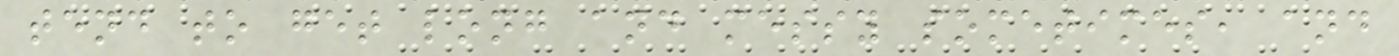tend to get long and messy sometimes, and
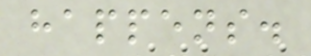happens.
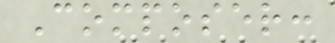Composer:
